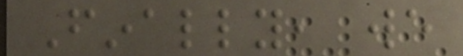Finally, we
